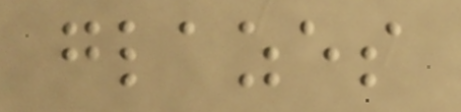glazes
